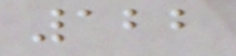122
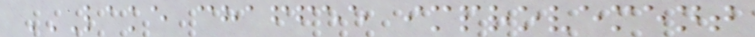LAKE CHAFFEE IMPROVEMENT
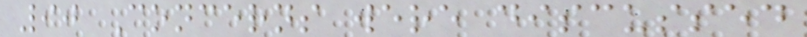90 Concerns were discussed
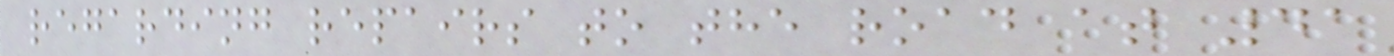regarding repairs to the road at 41
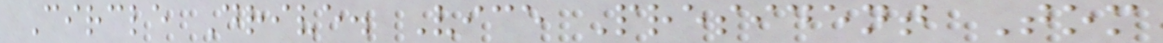Circle Drive. Vice President Tom
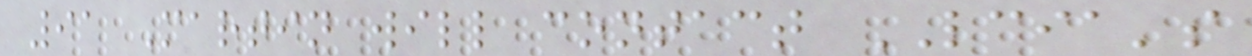91 Martin will contact LCIA's
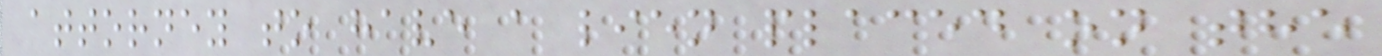attorney to have a lien placed on the
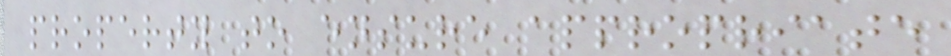property to ensure appropriate
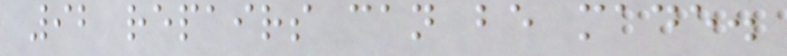92 repairs can be made.
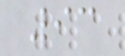93
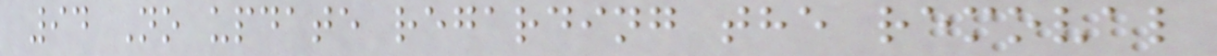94 No update regarding the removal
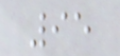95
